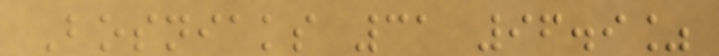Bosniaks 31 96.9%
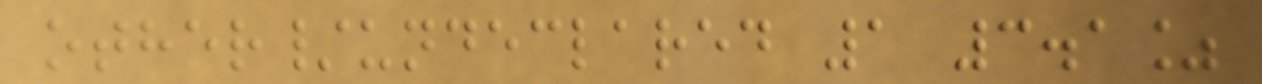other/undeclared 1 3.1%
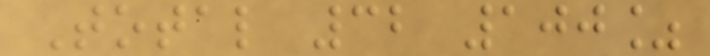Total 32 100%
